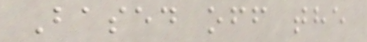Based off the
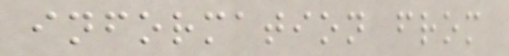information from
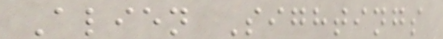Alien Sightings
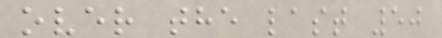over the last 50
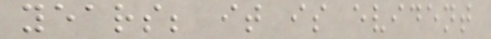years; it is evident
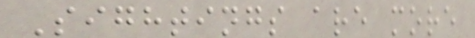Sightings are more
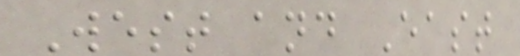West and East
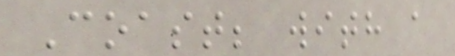Coast; with a
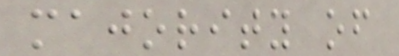majority of
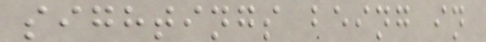sightings being in
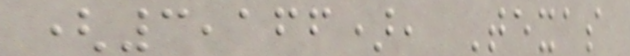(3,166), Texas
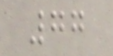77
